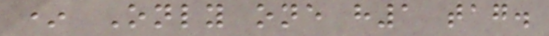* Only one h1 tag.
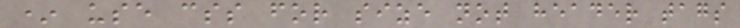* use css for size not header tags
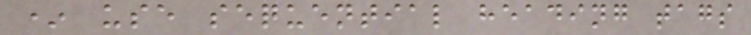* use sequential heading tags
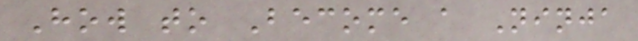How to Become a Ninja
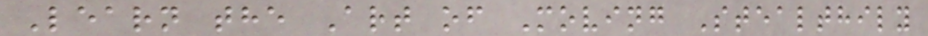Learn the Art of Moving Stealthily
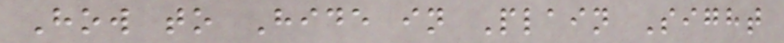How to Hide in Plain Sight
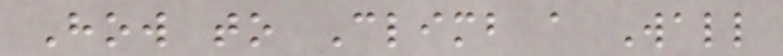How to Climb a Wall
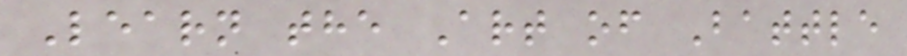Learn the Art of Battle
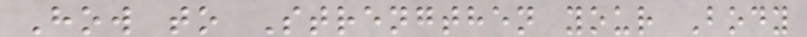How to Strengthen your Body
